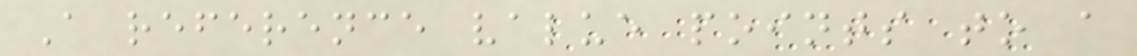A reference value points to a
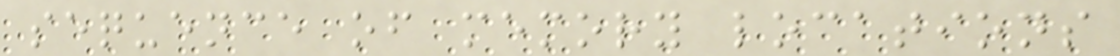sequence of memory locations
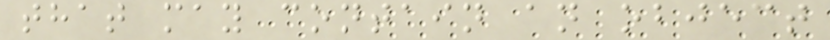that may contain an object
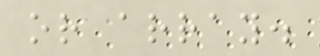or array.
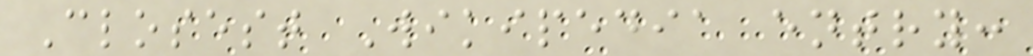Closest Wikipedia entry:
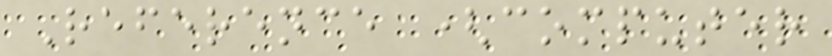Reference (computer
